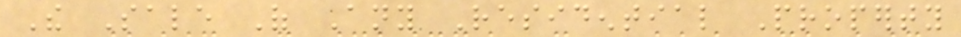The Sale Of Any Residential Property
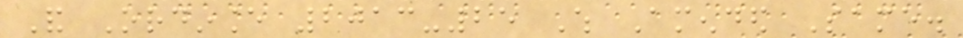And Ordinance 2013-25 Which Amended Same.
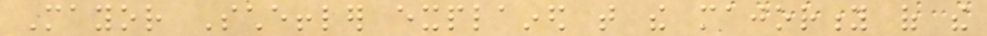Mayor Scheffler explained that the majority of the
